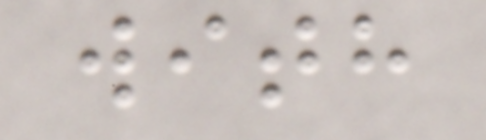with
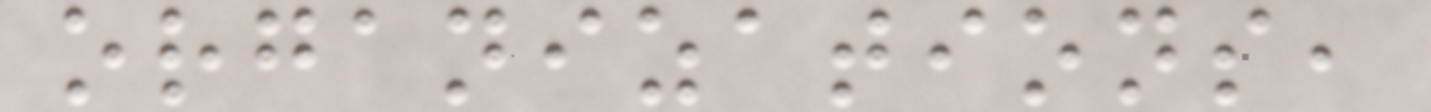organizations,
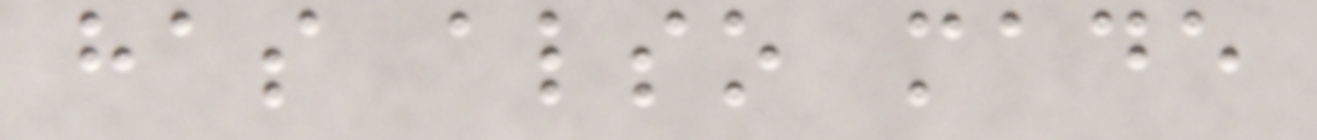has also made
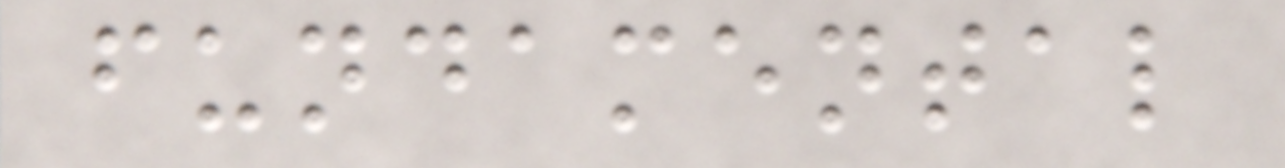fundamental
